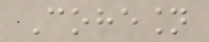Cohesion
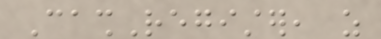CashRegister, as
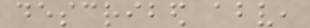described above,
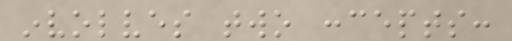involves two concepts:
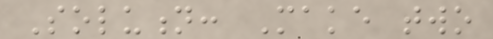Solution: Make two
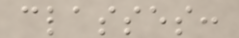classes:
